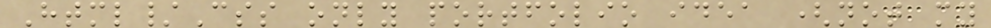Html/Css only portfolio idea (not my
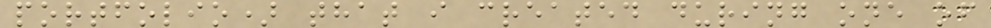portfolio) that i created during one of
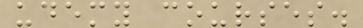udemy courses.
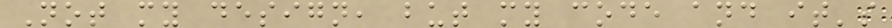Not my design, but my code and it's
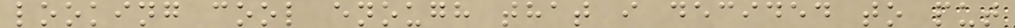looking cool enough that i decided to put
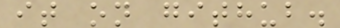it on github.
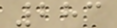283
